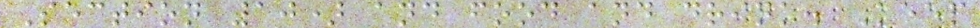Section 10) and food and drink. Keep
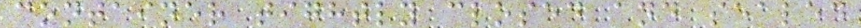container tightly closed and sealed
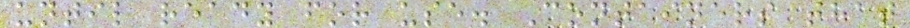until ready for use. Containers that
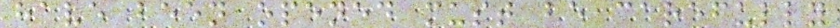have been opened must be carefully
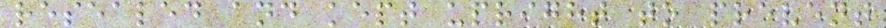resealed and kept upright to prevent
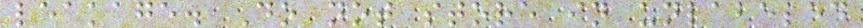leakage. Do not store in unlabeled
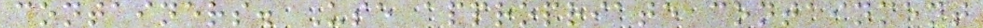containers. Use appropriate containment
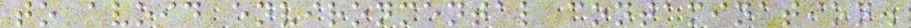to avoid environmental contamination.
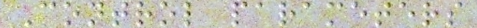Control parameters
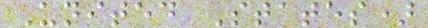United States)
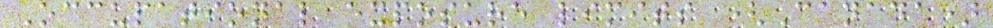Occupational exposure limits (Canada)
